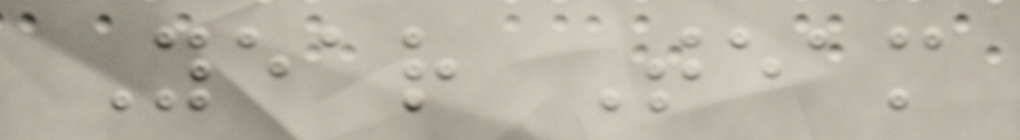Year Team
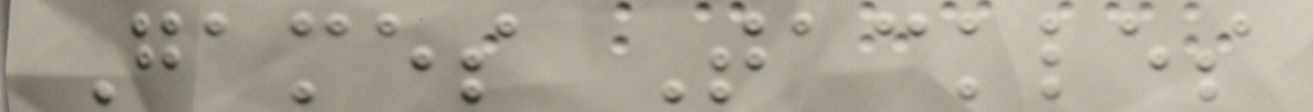Games Tackles
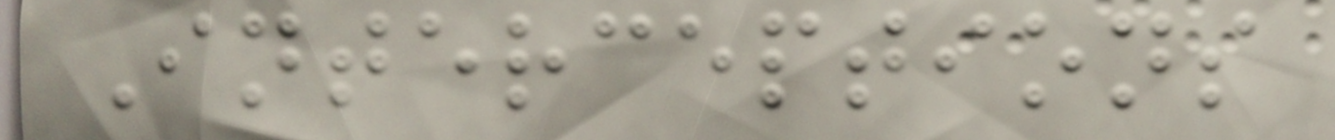Interceptions
